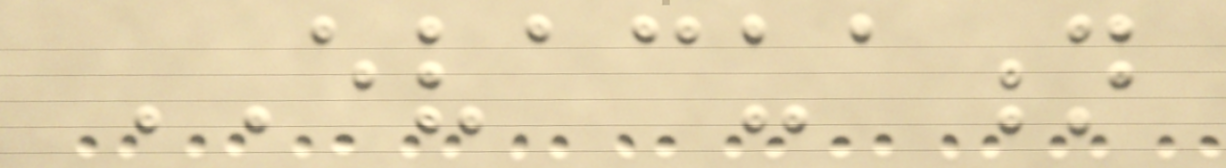EVACUATION
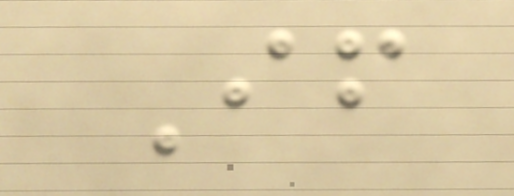If
